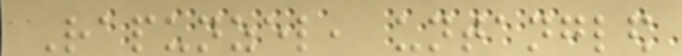Rapunzel, untangled
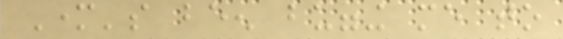Mother's been bugging me to
